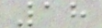18
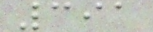391
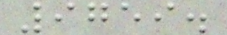9759.
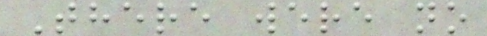There were no
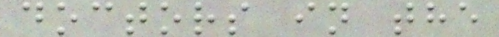doctors in the
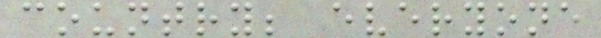country; everyone
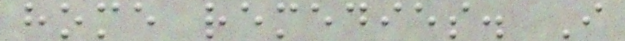home remedies. I
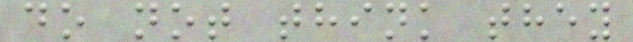do not think they
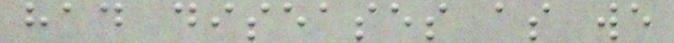had diseases as we
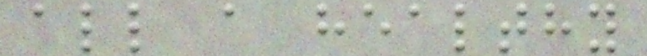all a healthy
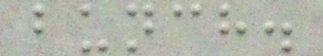bunch.
